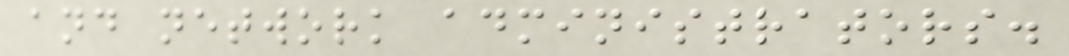and network administrators.
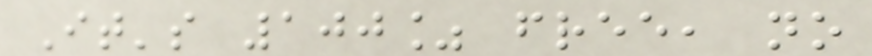It's 100% free, no
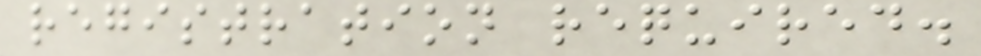registration required.
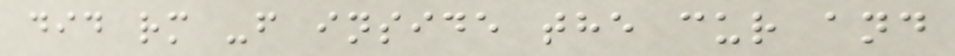did rm -f inside the cur and
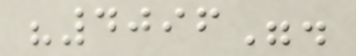"4096".
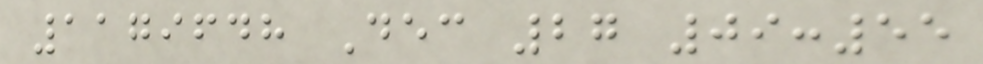1179648 Dec 27 09:55
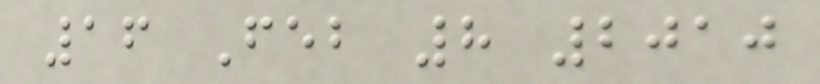16 Feb 8 2010
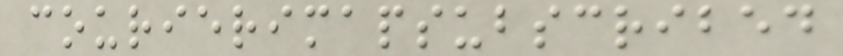courierimapsubscribed
